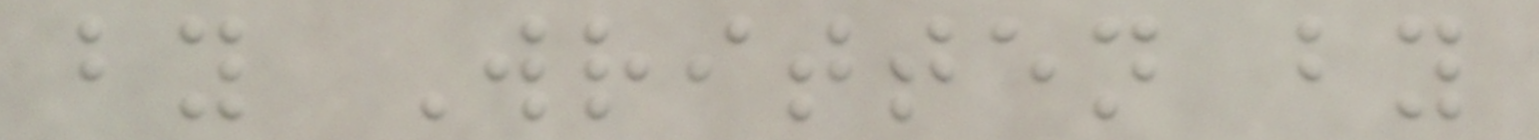by Written by
